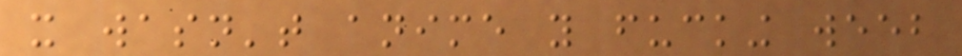it wasn't anime you fucking weeb
